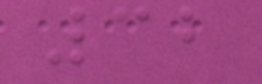32
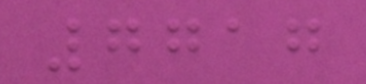7717
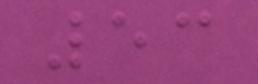53
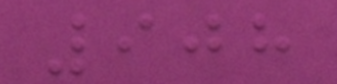908
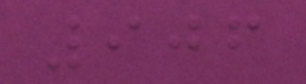906
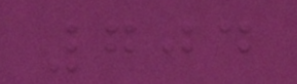704
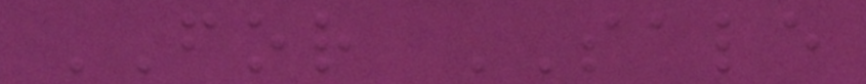FOR SALE
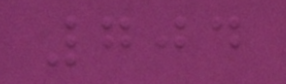704
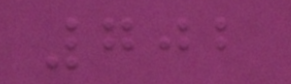702
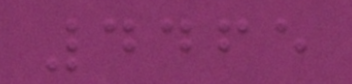4465
